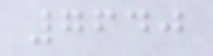7640
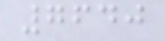7640
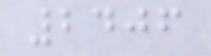2406
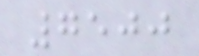7500
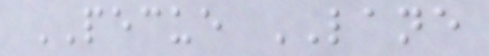PECUE LANE
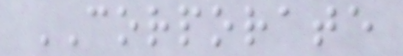CORPORATE
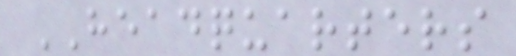HEADQUARTERS
